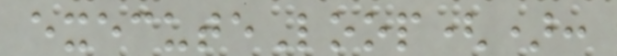executeLoop():
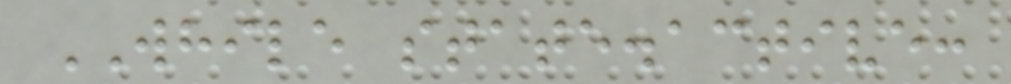WHILE state.active:
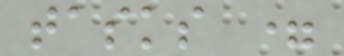tasks =
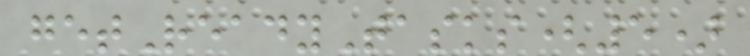getReadyTasks(5)
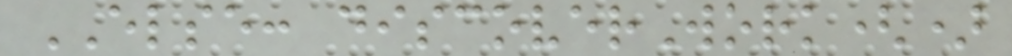ELSE: discoverWork()
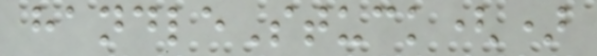handleStuck()
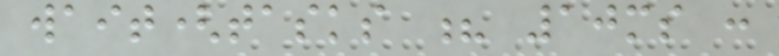wait(tasks ? 10ms :
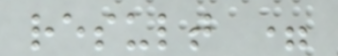result =
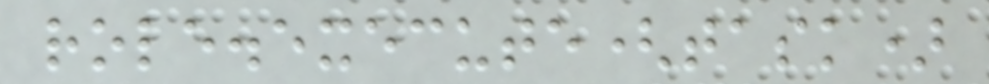role.execute(task)
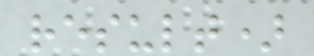result)
